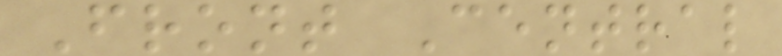Front Central
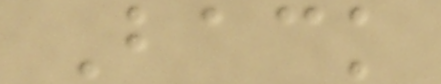Back
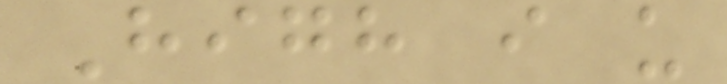High i u
